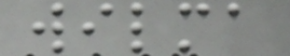wilma
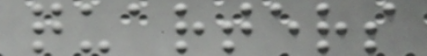quarters
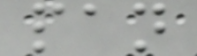pan
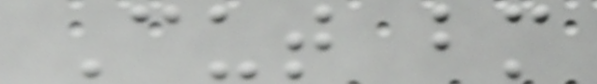Cut bm
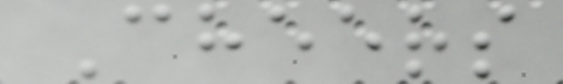Cheers
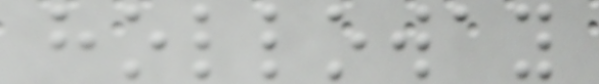holloway
